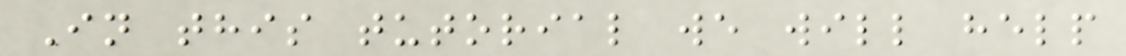In this tutorial we will help
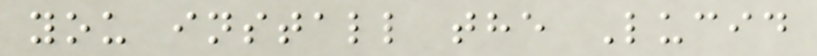you install the Lucid
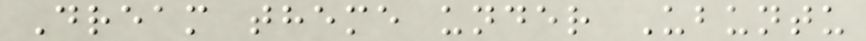Dream theme under Ubuntu
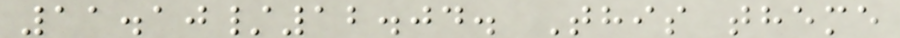11.10/12.04. This theme
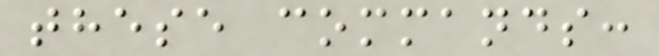these commands:
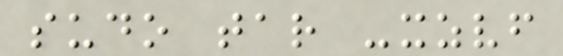sudo tar -xzvf
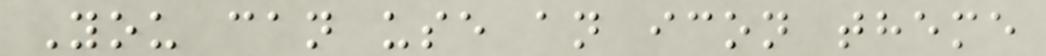You can use an icon theme
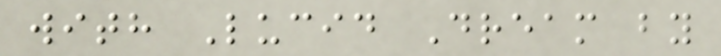with Lucid Dream by
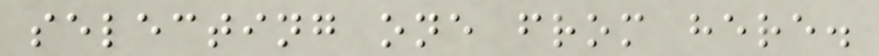selecting one from here.
